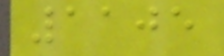1105
